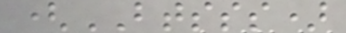(BTSSS)
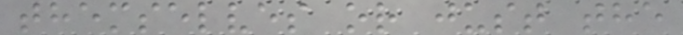themselves or just the
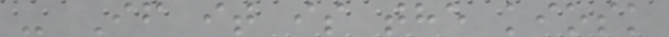- If it is the kiosk
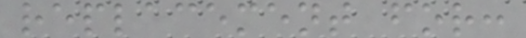replacement for:
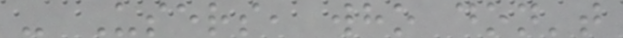- Users, who don't
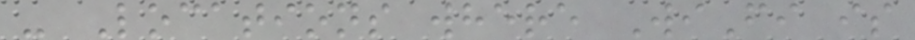- Locations where WiFi is
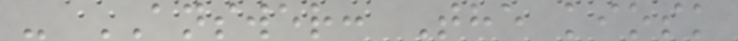- ANSWER: The kiosk
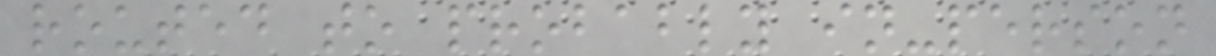routed to probably in-person
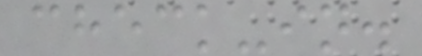check-in.
